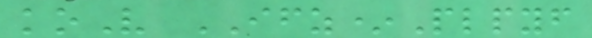koV IFZ*Plpyf
